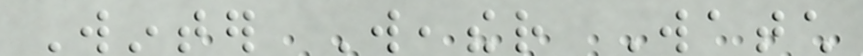Winter Weather Watch
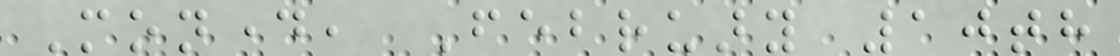Monday, February 10th
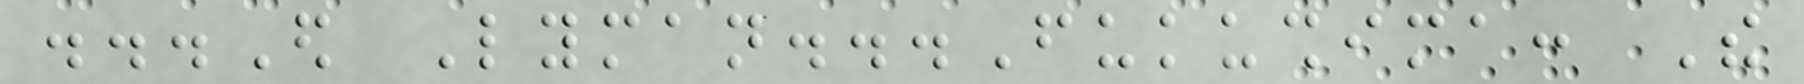...Ed Lyman...Fukushima: The
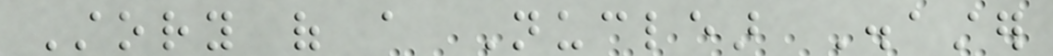Story of a Nuclear Disaster
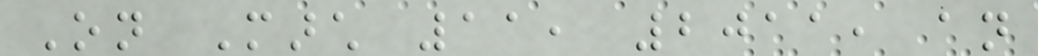On March 11, 2011, an
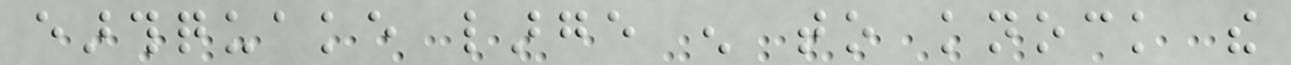earthquake large enough to knock the
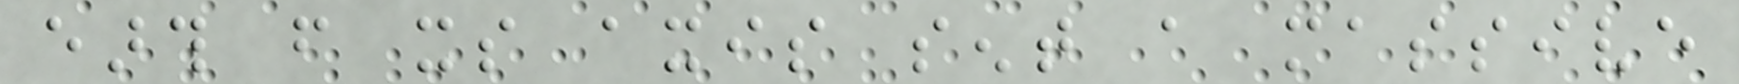earth from its axis sent a massive
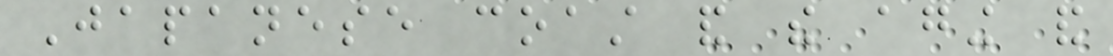Japanese coast and the aging and
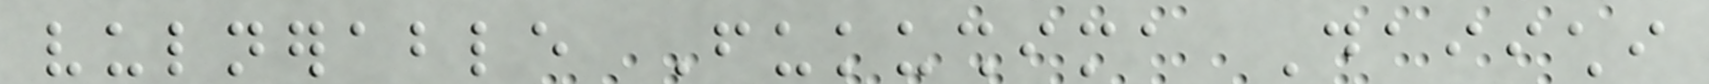vulnerable Fukushima Daiichi
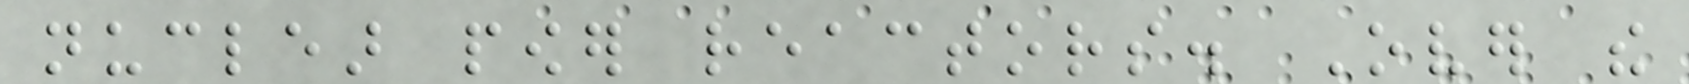nuclear power reactors. Over the
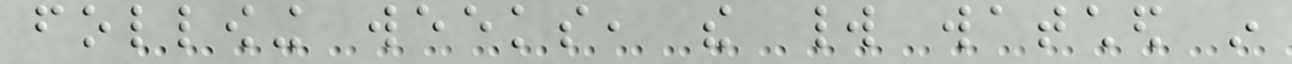following weeks, the world watched in
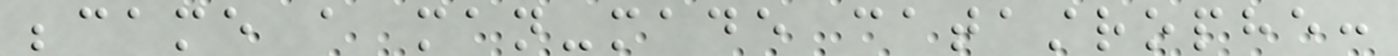became a man-made catastrophe:
